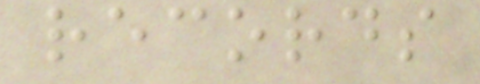records
